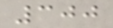300
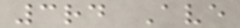3rd Ave
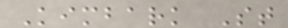Kimbark St
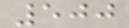500
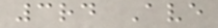3rd Ave
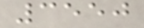3550
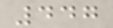447
